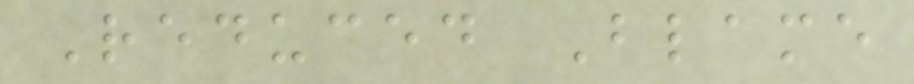Reduced Blame
